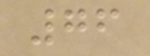76
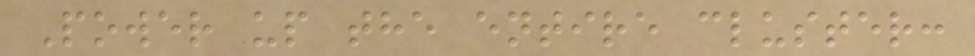Power up the entire cluster:
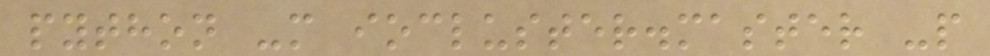python -m iocluster.master -p
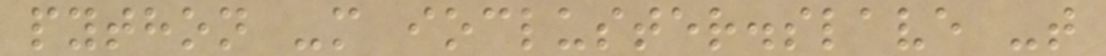python -m iocluster.slave -t
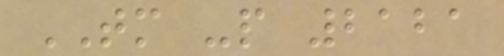TM -p 2121
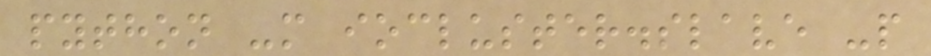python -m iocluster.slave -p
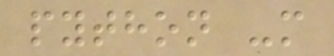python -m
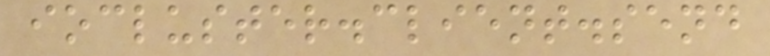iocluster.client.send
